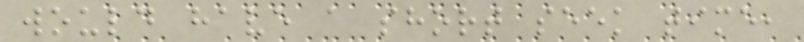would have a short seek time,
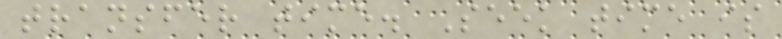transfer time. Seek time is
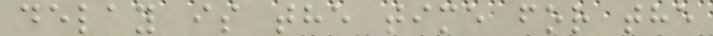delay is the time for the
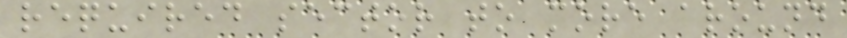required sector to more around
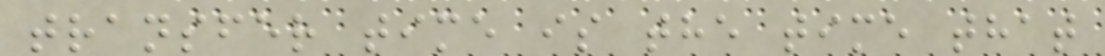transfer time is the time that
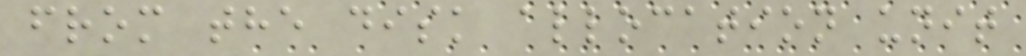from the disk allocation unit
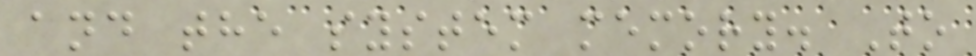and the system memory. To
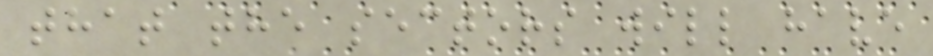that the sectors will have
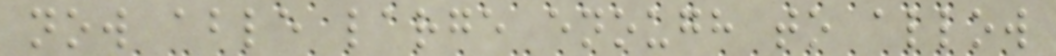now able large enough to allow
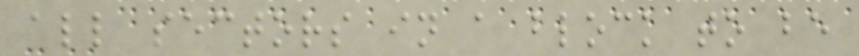all sectors in a block to be
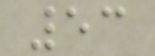53
